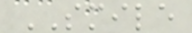SMILE
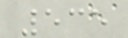535
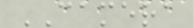CAMERA
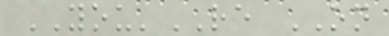YOU'RE ON
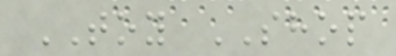TOY SHOP
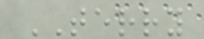TERRY
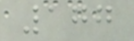177
